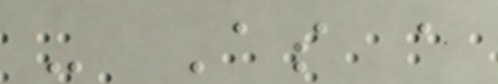- As a
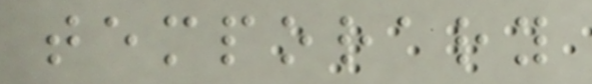temporary
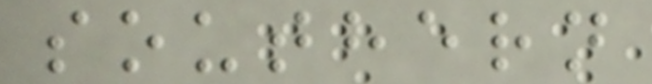southern
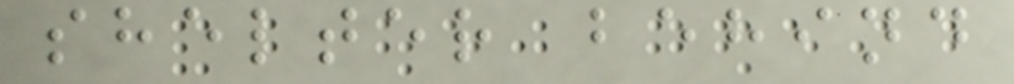shelter behind
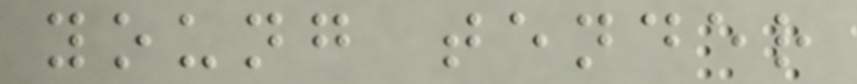young tender
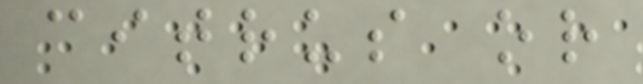citrus or
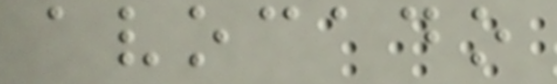avocado
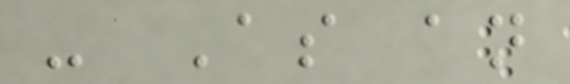- As an
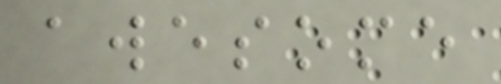awesome
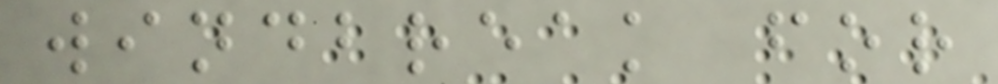windbreak for
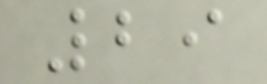29
